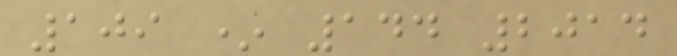109 * 144 2014
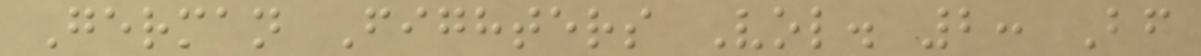German Fighters Vol. 2: Bf
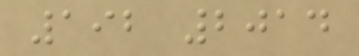192 2014
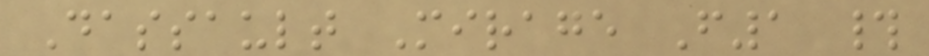Dassault Mirage F1 #
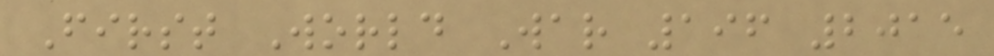First World War 196 2015
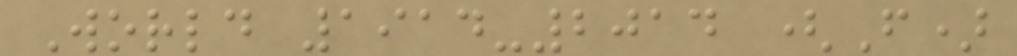World 1914-2014 (F)
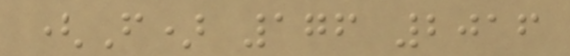(F) 176 2016
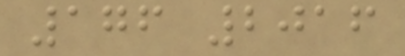176 2016
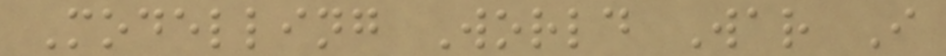Modelling World War I
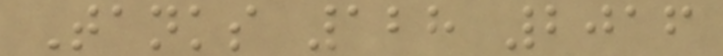Tanks 128 2016
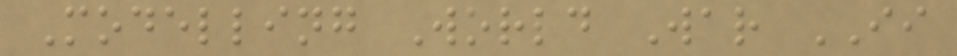Modelling World War II
